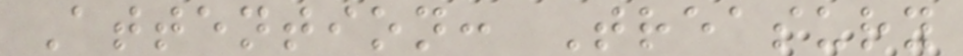Attention: Treasury
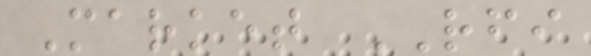Market RFI
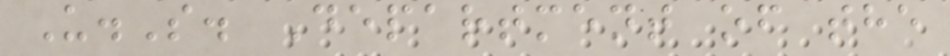U.S. Department of the
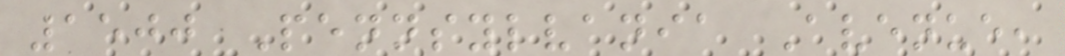1500 Pennsylvania Avenue,
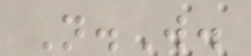N.W.
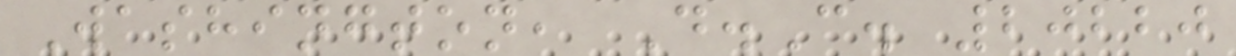Washington, D.C. 20220
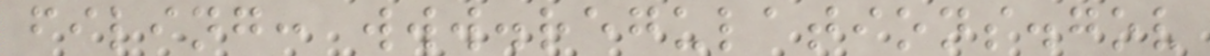filing: www.regulations.gov
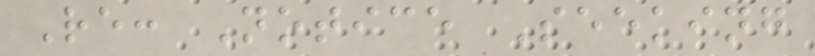Re: Notice Seeking
